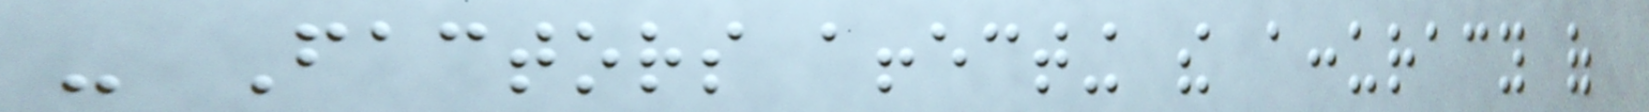- Factors affecting the accuracy of
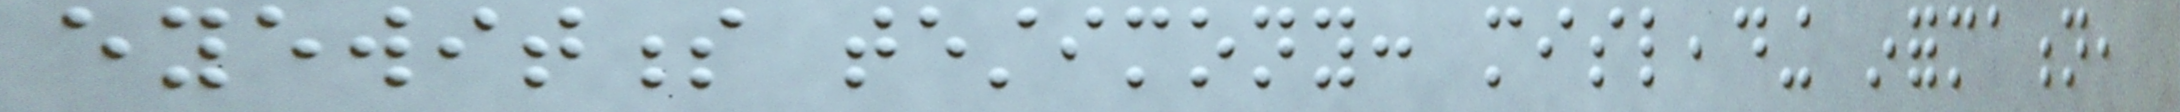eyewitness testimony: misleading information,
